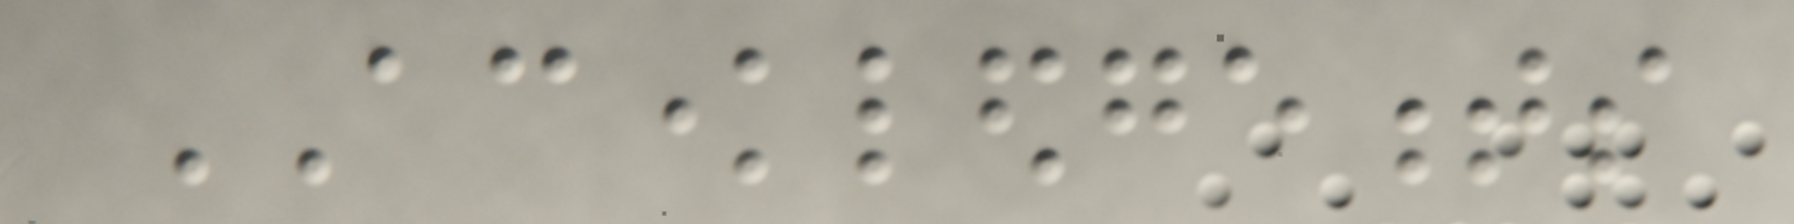ACKNOWLEDGEMENTS
